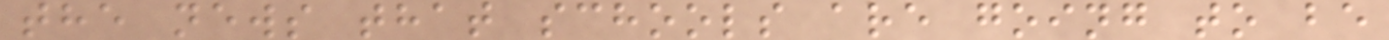the news that schools are going to be
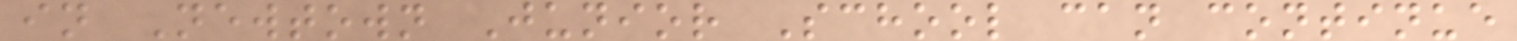in Newtown Junior School can continue
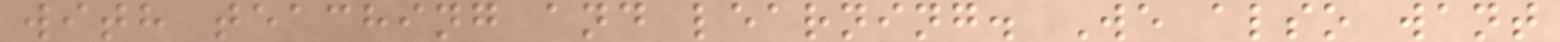with teaching and learning. We also want
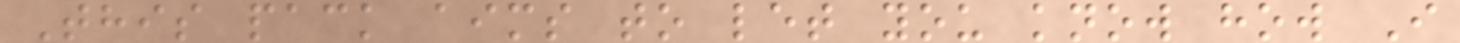This pack aims to let you know how I
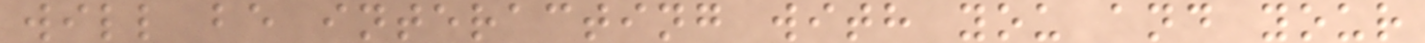will be interacting with you and your
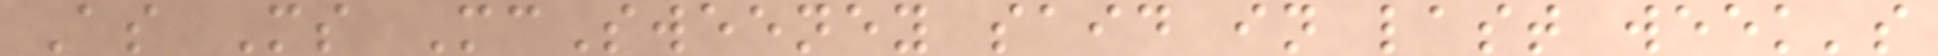As Ms McSweeney said in last week's
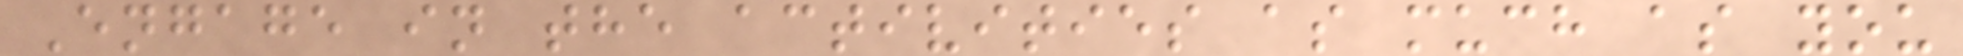Engage in the activities as much as you
